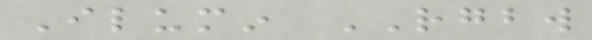Ilumin RGBW
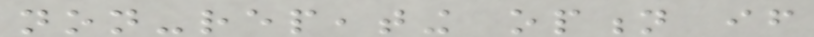non-repeating option if
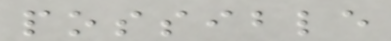possible
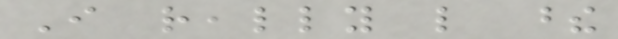I really like these
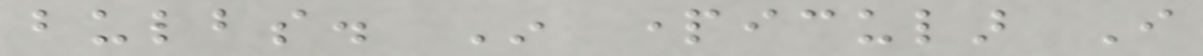bulbs. In particular I
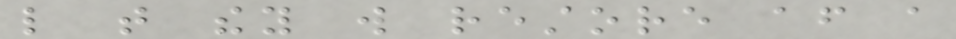like that they will restore after a
